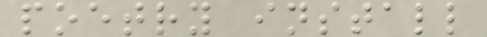poetry install
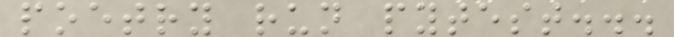poetry run pytest...
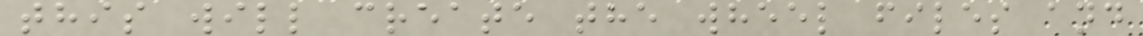this will create the wheel files and
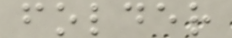folder
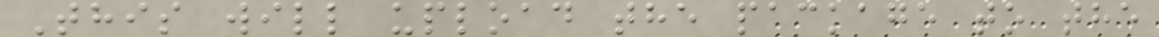This will upload the package to the
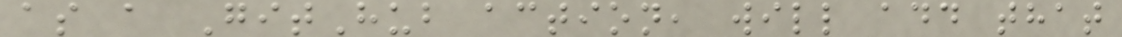as a GitHub action, will add that
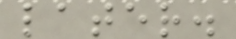later.
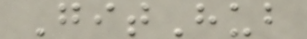GitHub
